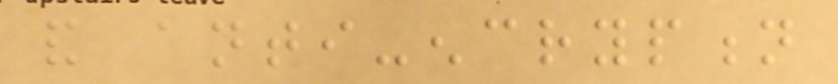and anti-encryption
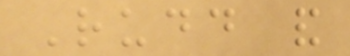Rudd and
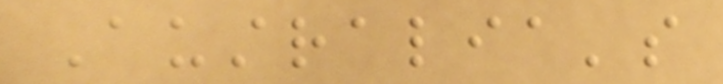Australia's
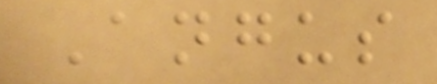Angus
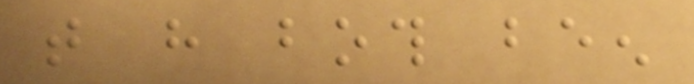that have both been
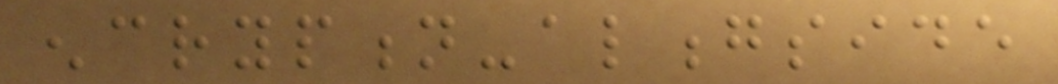encryption-alongside
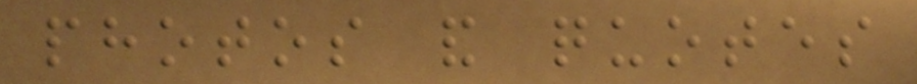photos and quotes
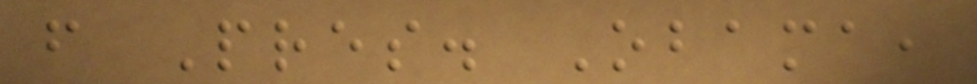from Pres. Obama,
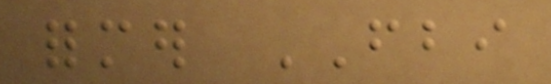former FBI
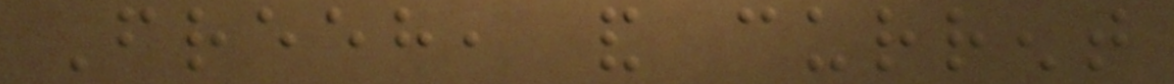Freeh, and current
